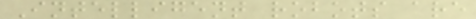Intelligent robots are
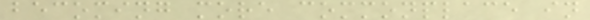becoming more commonplace in
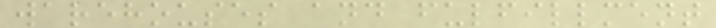warehouses and fulfillment
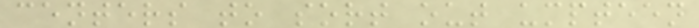centers to sort out umpteen
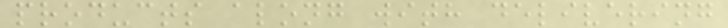products along with delivering
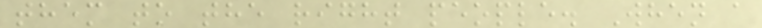them to the right people. When a
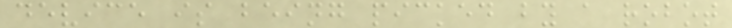device is being picked by a robot
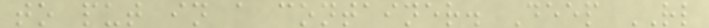to put in a container. Deep RL
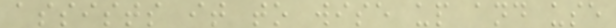assists it to wise up and use
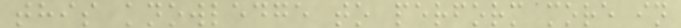this knowledge to perform more in
